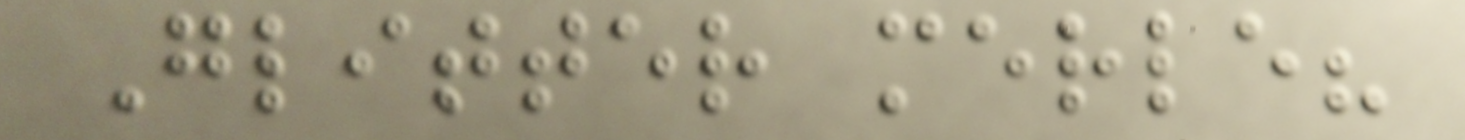Glitter merle?
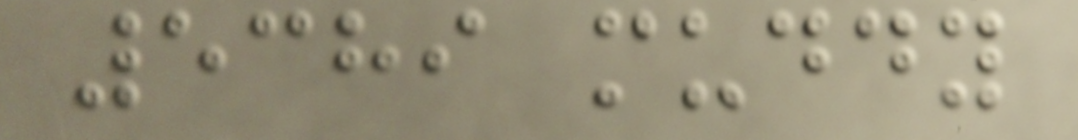5389 muddy
